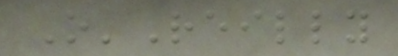O'Reilly
